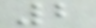2
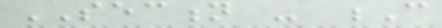SECTION - C
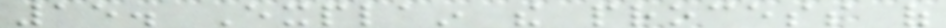15. Explain the process of
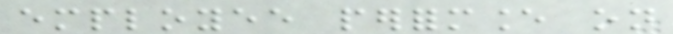employee performance on
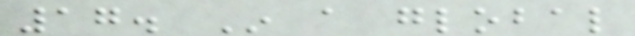17. In a global
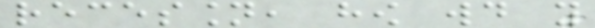recession, how would you
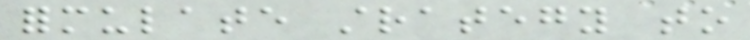formulate strategy to
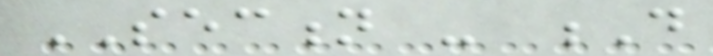SECTION - D
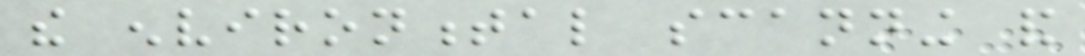the environmental scanning and
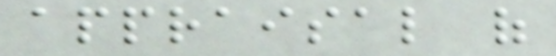appraisal of
